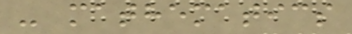- mathematics
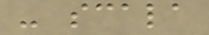- scala
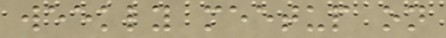weekly meetup on
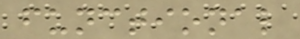functional
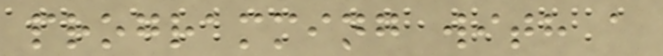programming with a
